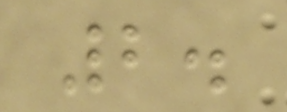2.
